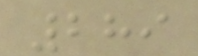289
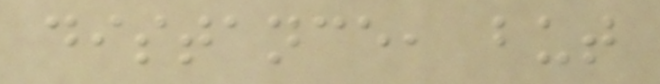distance, but
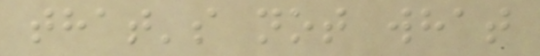that's not what
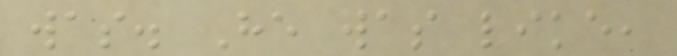was. He was like,
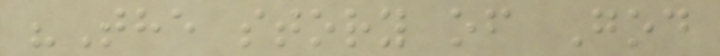"The story of God
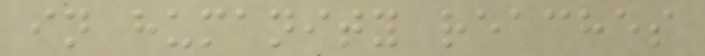in humanity reaches
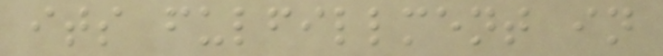its fulfillment in
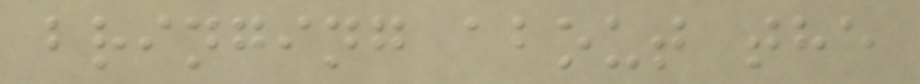bringing about the
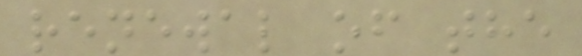renewal of the
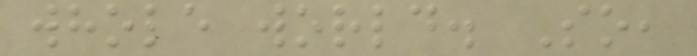whole world. So,
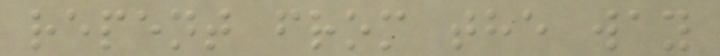repent from the way
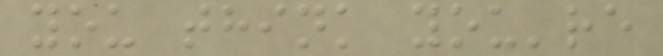you think you're
